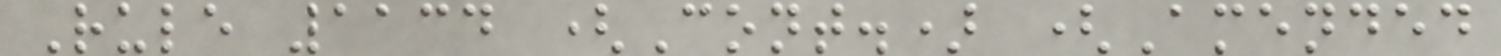Rule 1134 (Cont.) (Amended
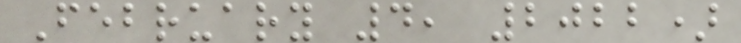February 4, 2022)
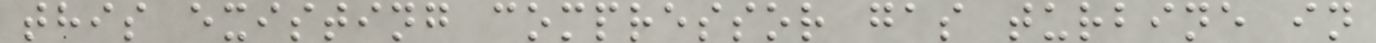this existing compressor gas turbine in
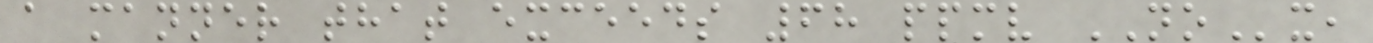a manner that exceeds 68 ppmv NOx,
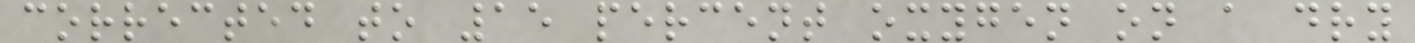corrected to 15 percent oxygen on a dry
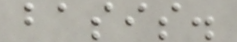basis.
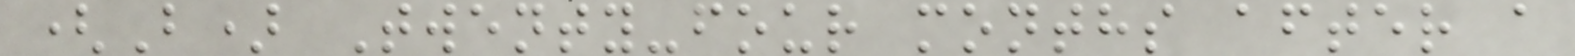(B) Twenty-four months after a
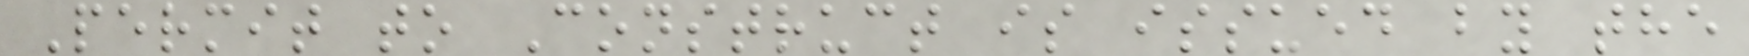Permit to Construct is issued by the
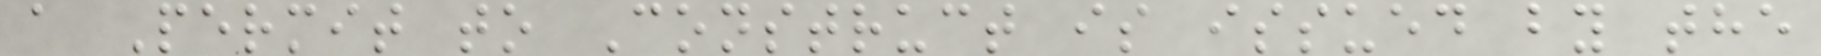a Permit to Construct is issued by the
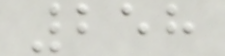258
